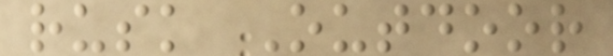rusk Outdoor
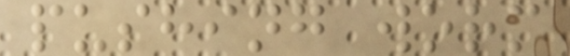pushing worm
